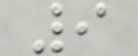9
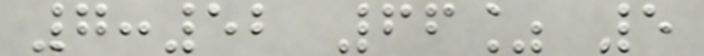7:52 66% 5
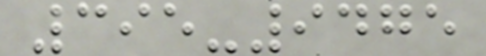395-9475
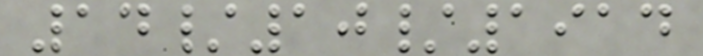14/10/1914
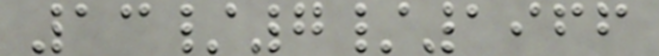13/7/1966
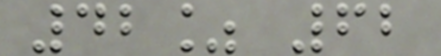42% 62
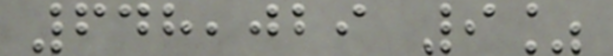648,029 9%
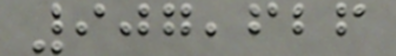907,626
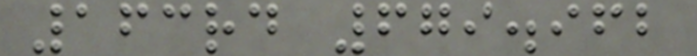163rd 679.962
